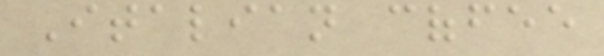Italian coffee
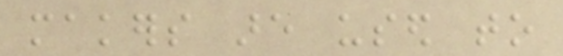makers are used to
